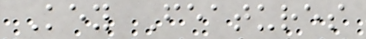Key Features
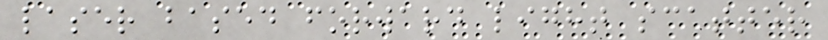laser based forward light scatter
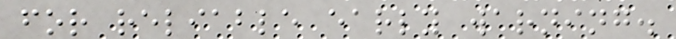for reliable early warning.
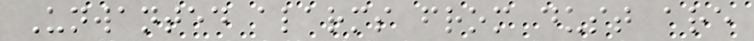Unwanted alarms from dust are
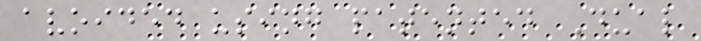avoided using patented Dual
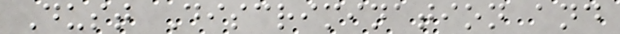Dust Discrimination and
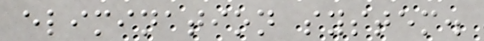elimination system.
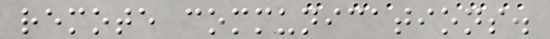remote communications.
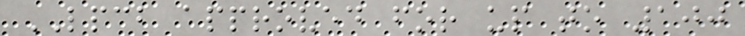LPCB approved for up to 100
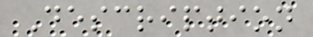Description
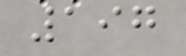197
